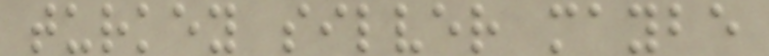turkey silver maybe
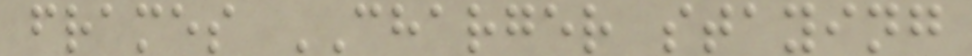frames CHARGER staying
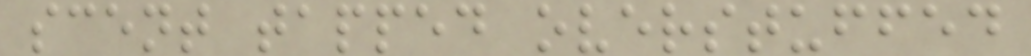scent tapped overstuffed
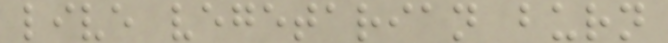live vegetarian burn
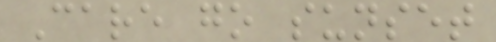Care go sunset
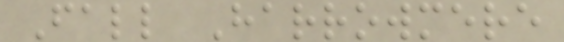Fall Harrowmere
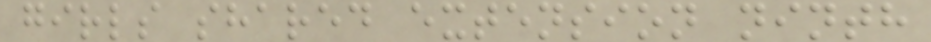girls shared extension ninth
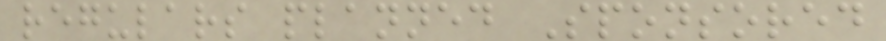regulars planned Sponsored
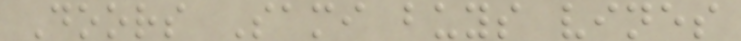Doors Sami buys vines
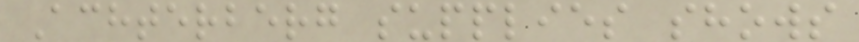Achterberg supplies shows
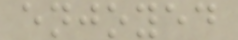enjoyed
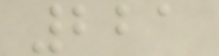221
